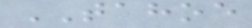TAHOE
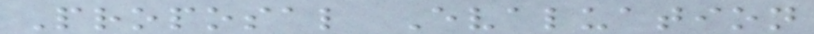Proposal Evaluation
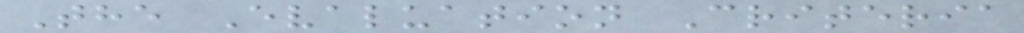The Evaluation Criteria
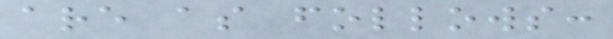are as follows:
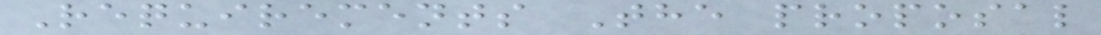Requirements The proposal
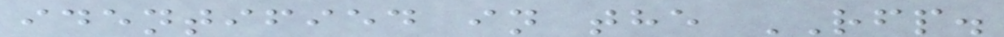identified in the RFP.
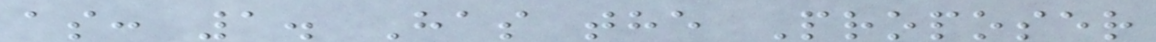as: 1. Has the Proposer
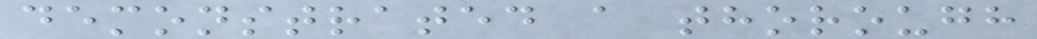demonstrated a thorough
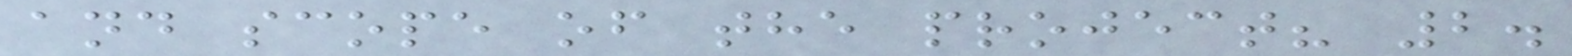and scope of the project? 2.
